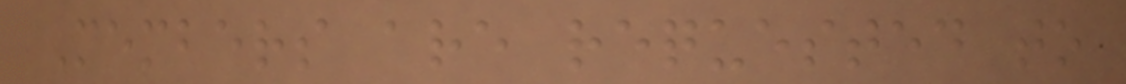Members are requested to
